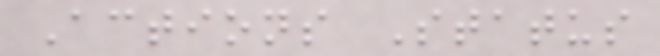Actions Status
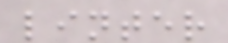linter
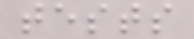tests
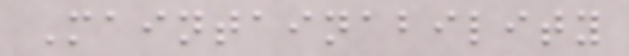Maintainability
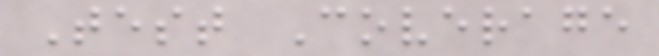Test Coverage
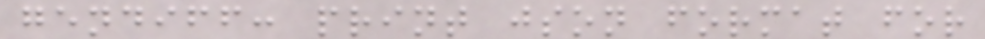gendiff: print json format for
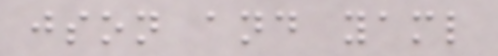json and yaml
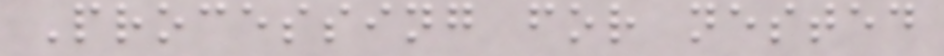Processing for nested
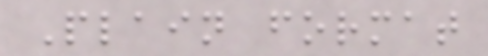Plain format
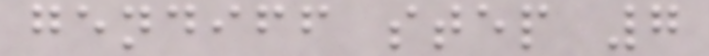gendiff step 7
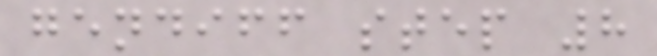gendiff step 8
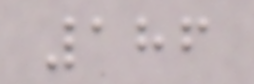186
